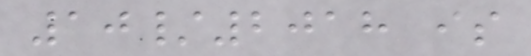10/2018 is
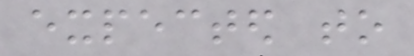expected to
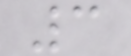3
